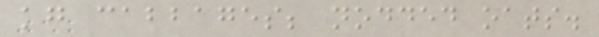kg cabbages; nodded oats.
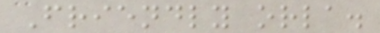Friendly orla.
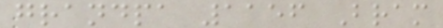grandpa 1156 Bram
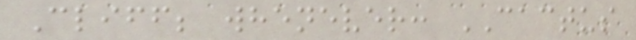Cliff; whenever: CACTUS
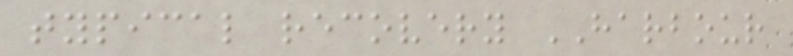typical recovery HARBOUR
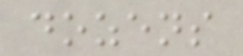dozens
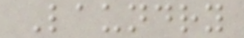Laundry
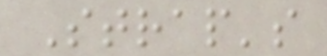Strap's
